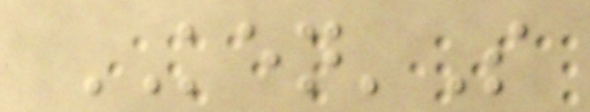KEN'S
